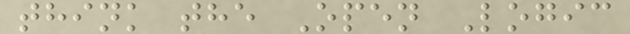think the Open Logic
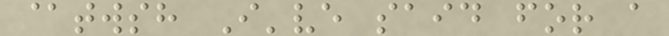@twsh I've said for a
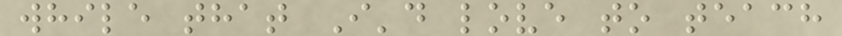while that I'd love to teach
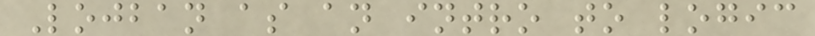Lojban as an intro to logic
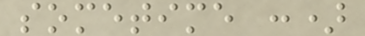sometime :)
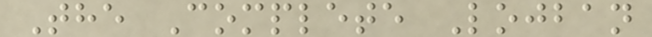The Complete Lojban
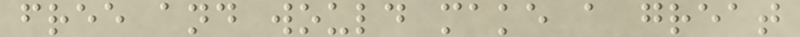free and would make a great
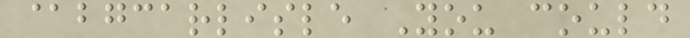@bgcarlisle You could
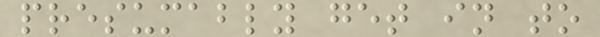presumably get in to
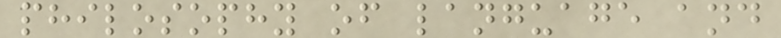philosophy of language and
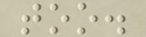too.
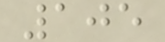105
